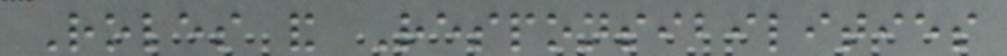Roles and Responsibilities
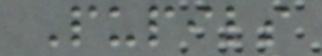Pupils
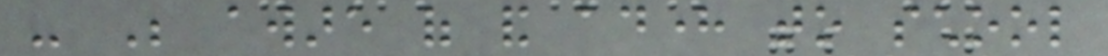- Be aware of and adhere to school
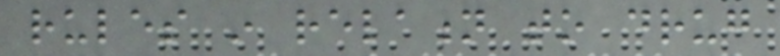rules in relation to drug
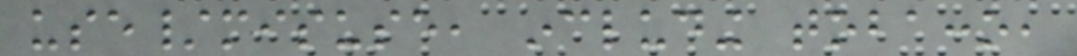use/misuse, including tobacco,
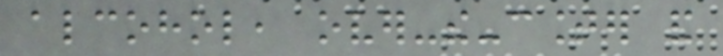alcohol, over-the-counter and
